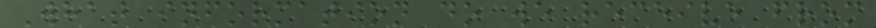What information do we receive from
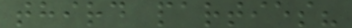third parties?
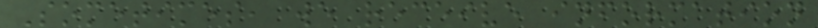Sometimes, we receive information
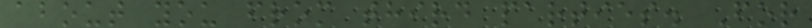about you from third parties. For
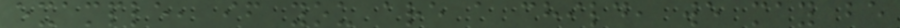example, if you are a child, we may be
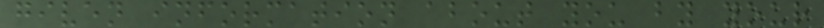given information about you by your
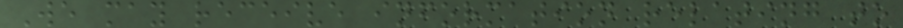We may receive information relating to
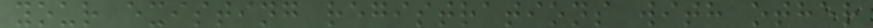your existing registrations with other
